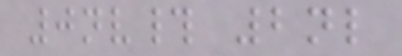0nv# 2nl
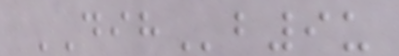DIHb9u
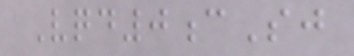Vqd0cSj
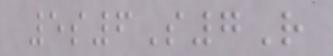5s6S7R
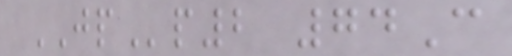JPp2 74C
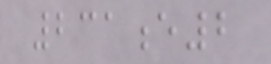231e2
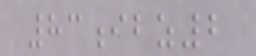83ibz2
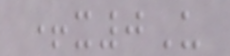+x0U
